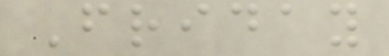Friday
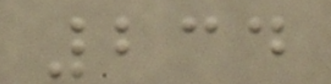234
